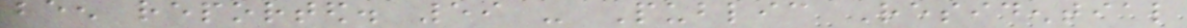been reported. 59 - Public Residential
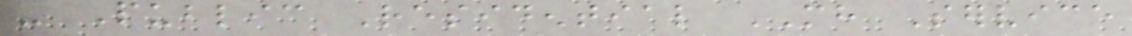- Public Residential MH Service
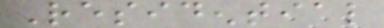Residential
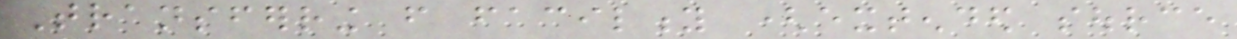Transferring from facility (extended source
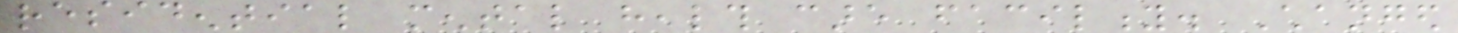residential mental health care facility. Changed
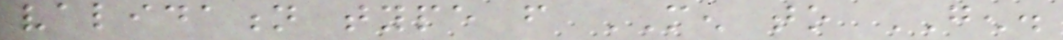validation type from MEN to GEN.
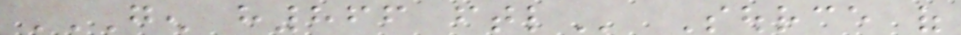GEN H866 FTL Source of
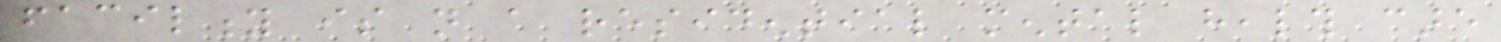facility is not a residential mental health care
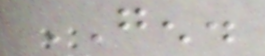GEN.
